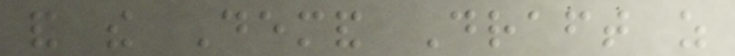and the Demand Draft as
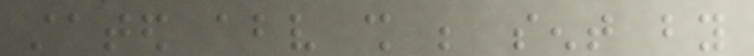stated above shall be sent by
